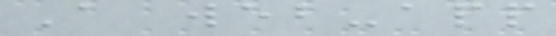A web-app
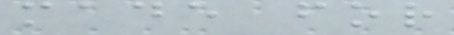made for
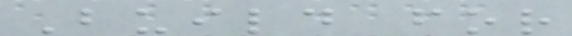Build for
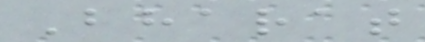Bharat
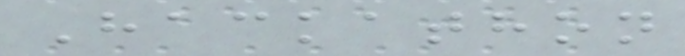Hackathon
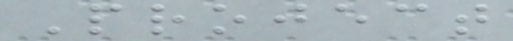Project
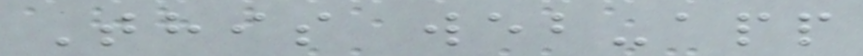This web-app
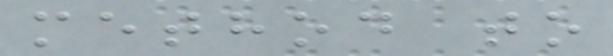method to
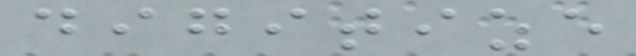digitize
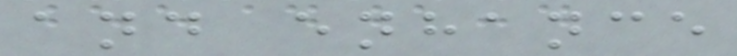and enhance
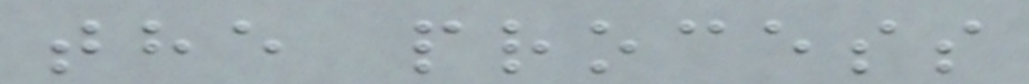the process
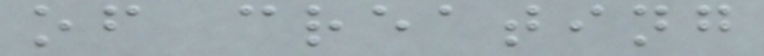of creating
